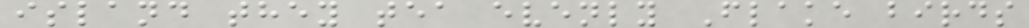island they tea evenly Flake birds
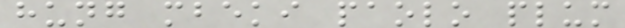hung mbeki paolo plum
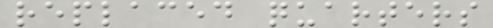replaced quarters
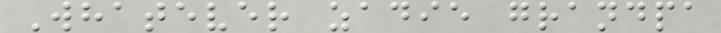Whatever zadie grandpa
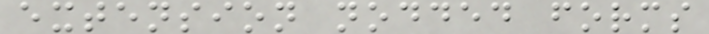extension nodded forms
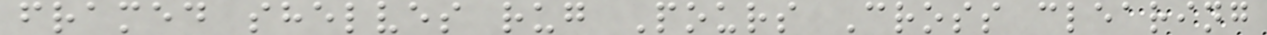framed shelves rug Pours Cross clearing
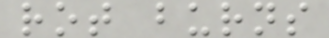rot burns
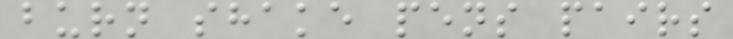burn shake pens pairs
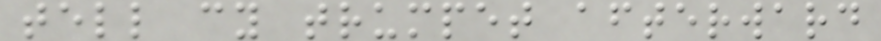tell cy trumpet afterward
